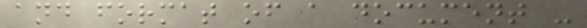and format of a document -
